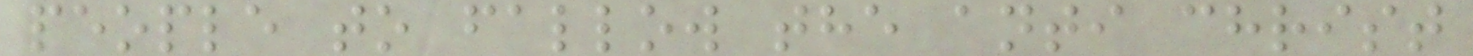people to fallow the anti christ
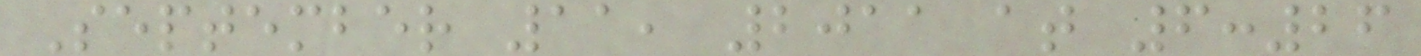September 11, 2011 at 6:26
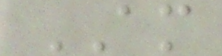AM
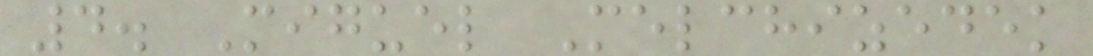4. Miguel Melchizedek
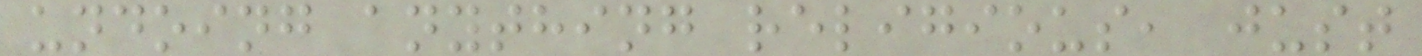undoing anything religious, just
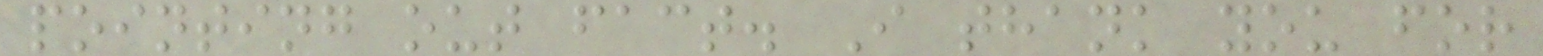pointing out fact. I thank you for
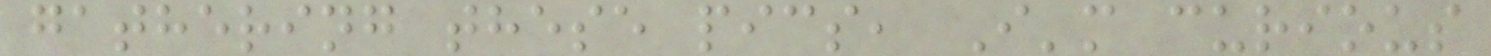gathering these pics, I'm curious
